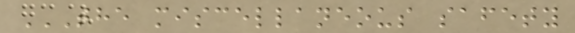THE MISCELLANEOUS SAFETY
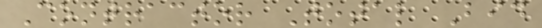Contractor Total Bid
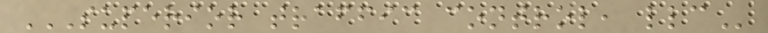SUPERIOR TRAFFIC CONTROL, LLC
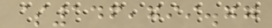$146,799.77
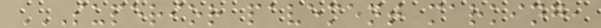SUPERIOR PAVEMENT MARKING,
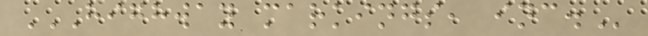HIGHWAY MARKINGS, INC.
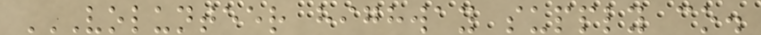VOLUNTEER HIGHWAY SUPPLY CO.
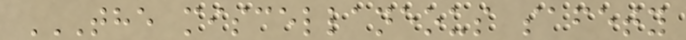THE MISCELLANEOUS SAFETY
